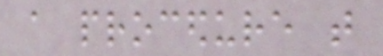a procedure that
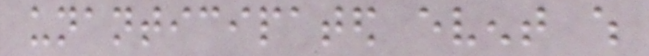unanticipated event which
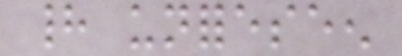had unforeseen
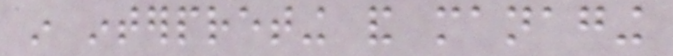in interpreting and managing
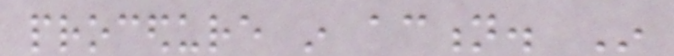procedure in action. In
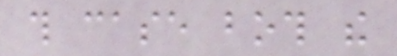this case both the
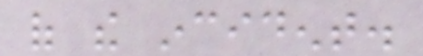of the incident.
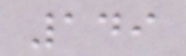149
